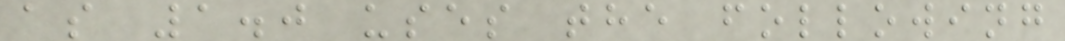as 1.0 uses the following
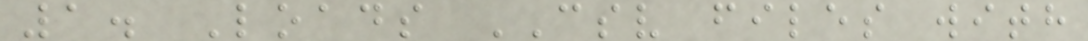1. Loads CSV files with
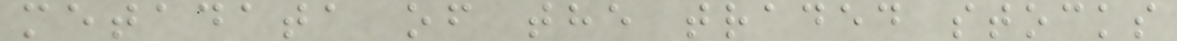metadata of the traded stocks
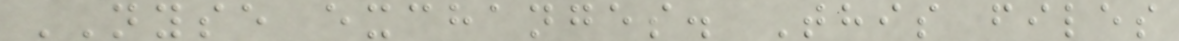NYSE exchanges. This files
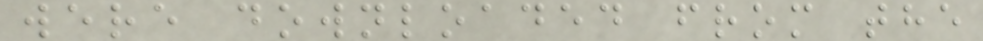were downloaded from the
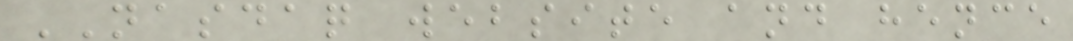NASDAQ website and hence
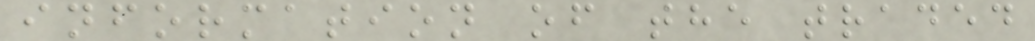information of the traded
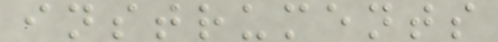instruments
